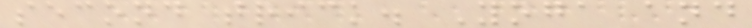second trick. Yoga and
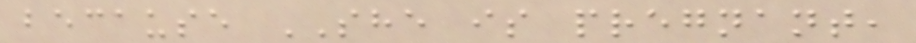because SHE is pregnant,
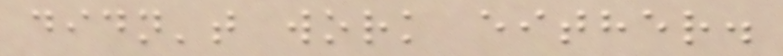didn't work either.
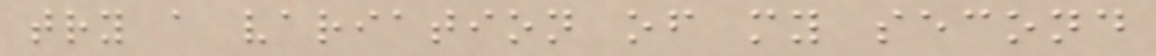try a variation of my second
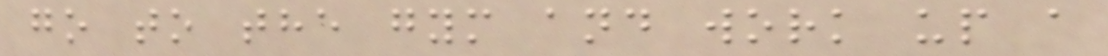go to the gym and work up a
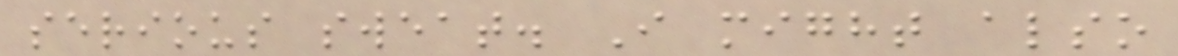serious sweat. I might also
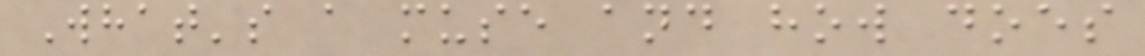What's a muse and how does
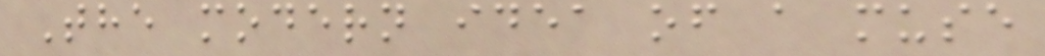The modern idea of a muse
